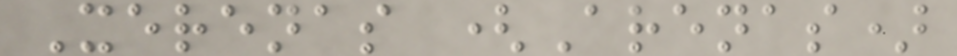Xerenas (Arenas)
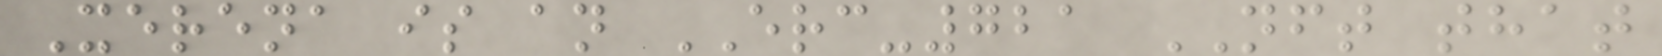Xerena is an ERC-721 NFT that
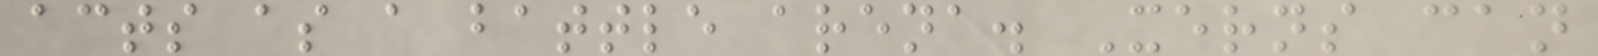acts as a battle arena. Xerns can
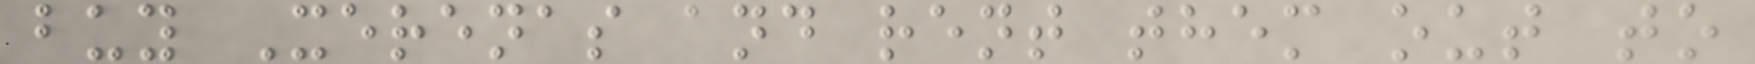buy Xerenas and rent them out to
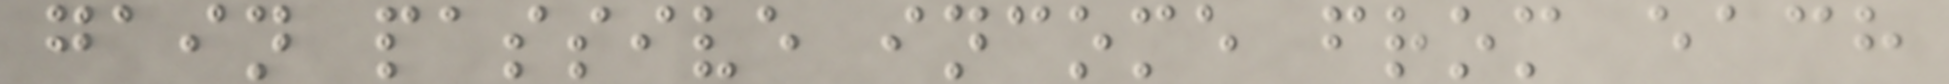gain passive income from each
